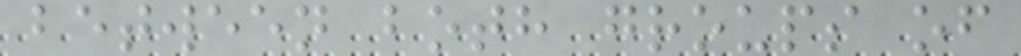between both groups of
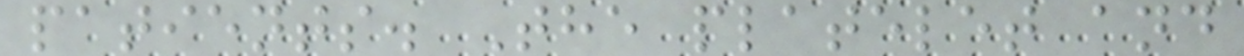patients. The platelet and
